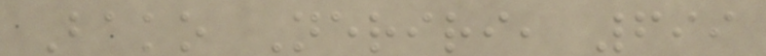Bako Neriri, 699
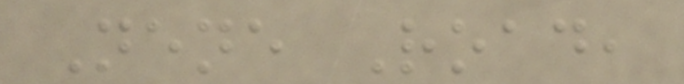Nene Road,
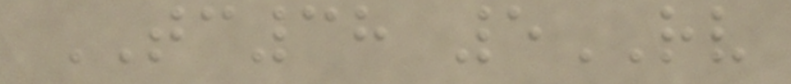TC38 5RV
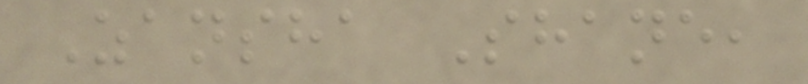Zansha Shane,
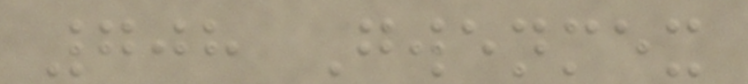708 Gwenmex
